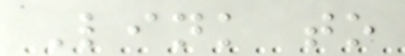Link to
